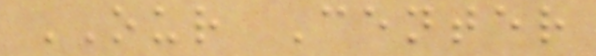OUR Center
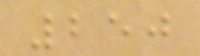250
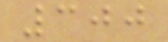300
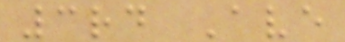3rd Ave
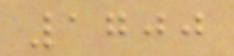1700
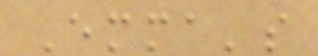Emma's
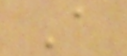A
